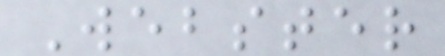Webster
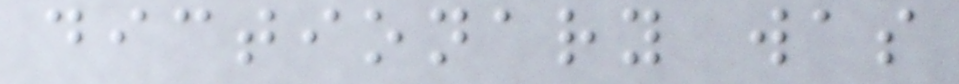dictionary was
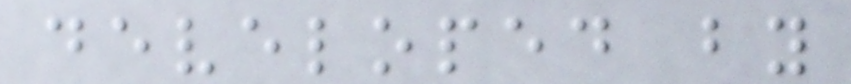developed by
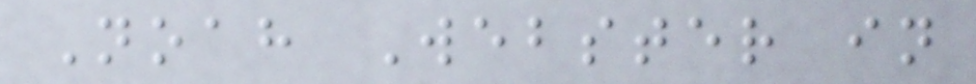Noah Webster in
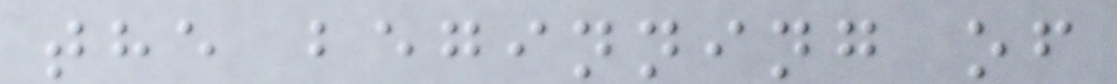the beginning of
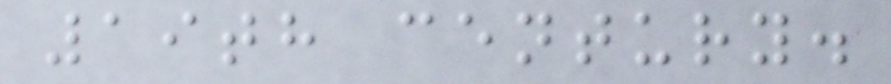19th century.
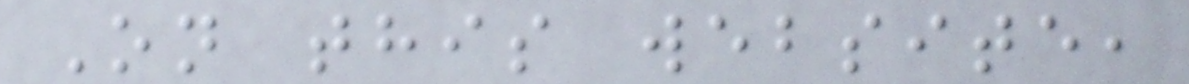On this website,
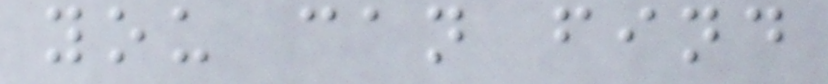you can find
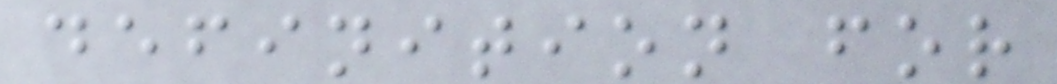definition for
